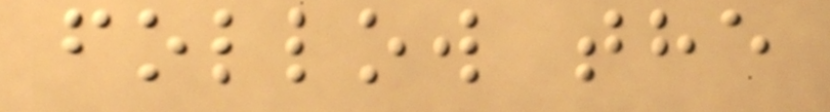follow the
